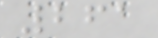261
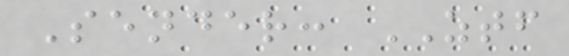Sender: ZTF
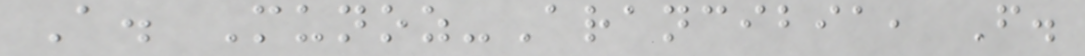A. Munoz-Arancibia, F.
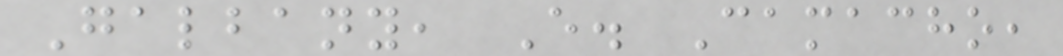Galbany, E. Camacho,
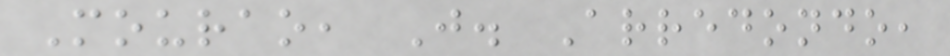Mourao, J. Arredondo,
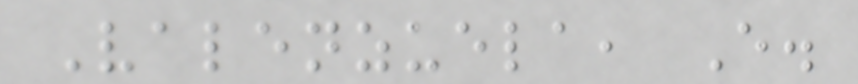Valenzuela, E.
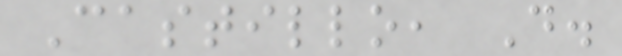Castillo, D.
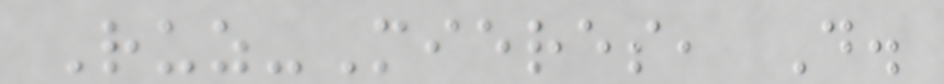Ruz-Mieres, D.
